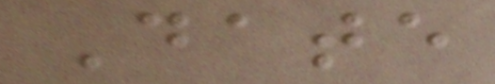Date
